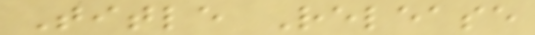Title Release
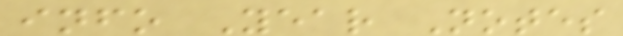info Year Notes
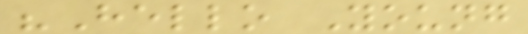"Hello Young
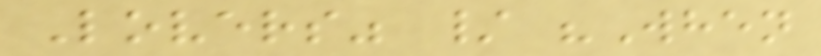Lovers" / "When
